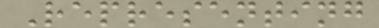Representing
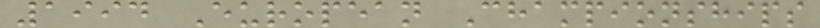1994 European Championships
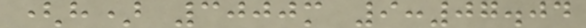(h) 3000m 9:07.04
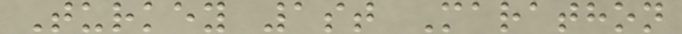Turkey 1st Marathon
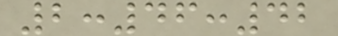2:46:42
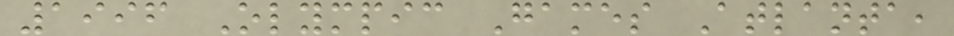1996 Olympic Games Atlanta,
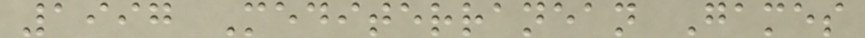1997 Mediterranean Games
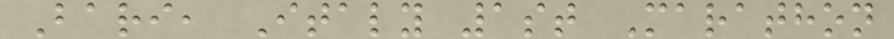Bari, Italy 1st Marathon
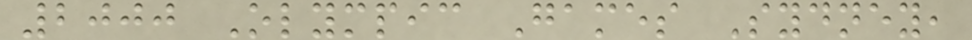2000 Olympic Games Sydney,
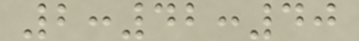2:42:40
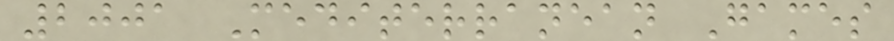2001 Mediterranean Games
